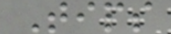Tips
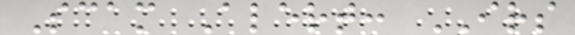Scam Alert: IRS
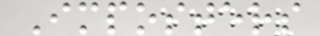Imposters
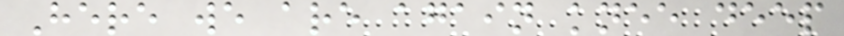Here we are again knee deep
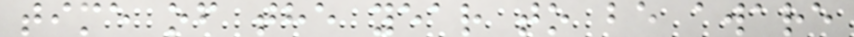time of the year to be aware
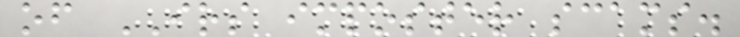of IRS imposter scams.
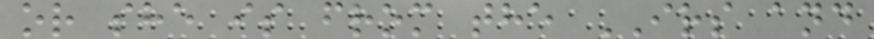or she is from the IRS and
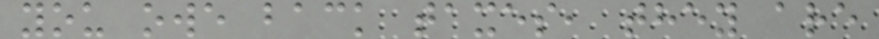you owe back taxes, they are
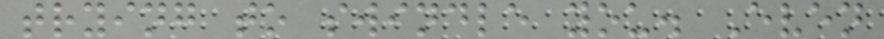trying to swindle you. Even
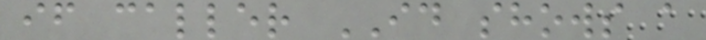if caller ID shows a
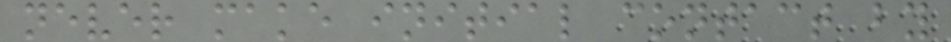never make initial contact by
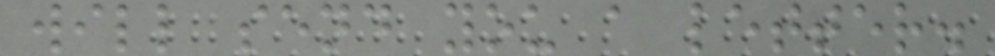will send you a letter.
